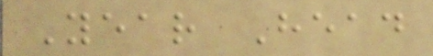Year Head
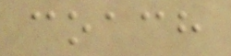coach
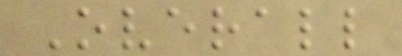Overall
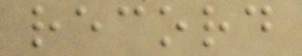record
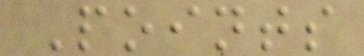Points
